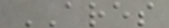ARES
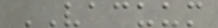VACUUM
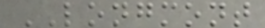LONGMONT
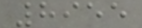8955
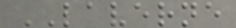LAVERNE
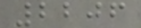2206
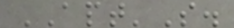APT'S.
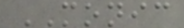MONIC
